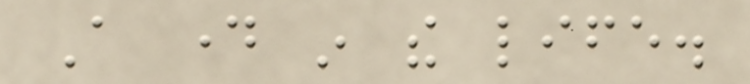A day in the life.
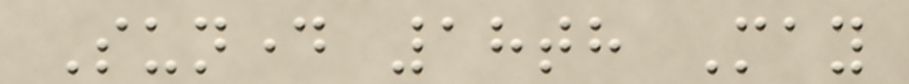Sunday 18th May
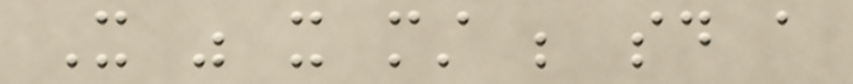It was it must be said a
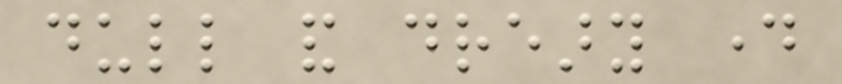dull and dreary day
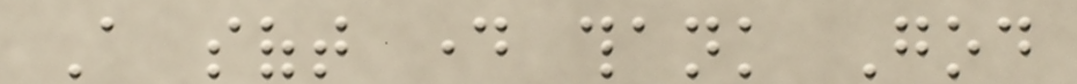A soft day thank God
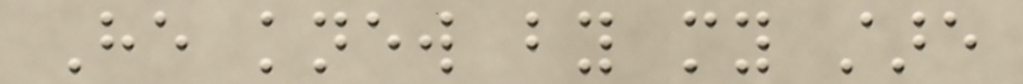He knew by my stare
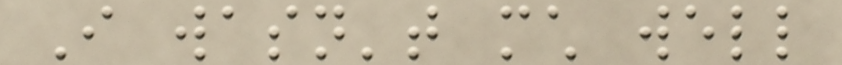I wasn't much well
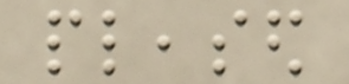pleased
